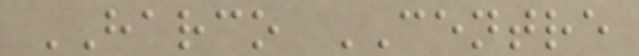HARCO CENTRE
